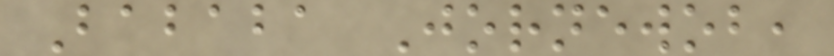Bababa Jornewob,
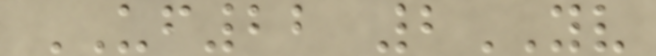UF22 2YV
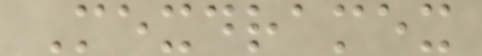Mexdramex
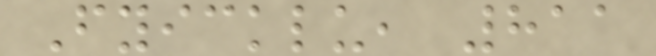Fyicklu, 811
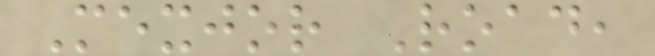Mexjor Road,
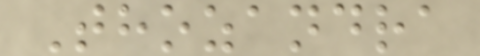Thozandra
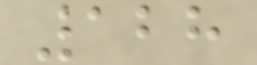128
